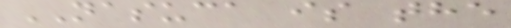NASUCA is the
